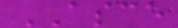ASCE
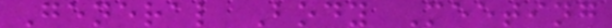General Body Meeting
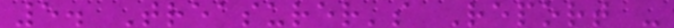5. Treasurer's Report -
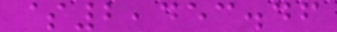$2,453.46
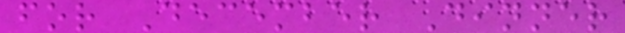for December Dinner
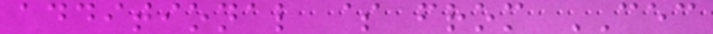additional $ from CEC
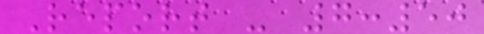Report - 7:50
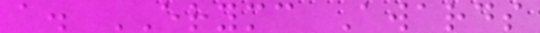a. ERYMC Awards
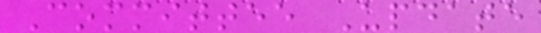Committee Update
